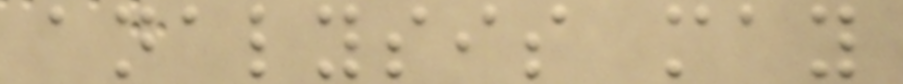analysis may
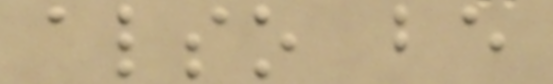also be
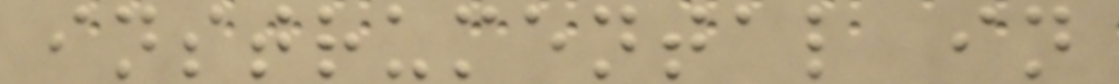instrumental in
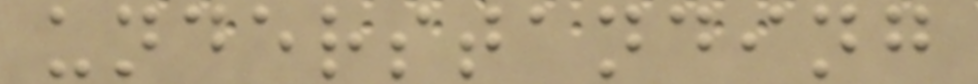understanding
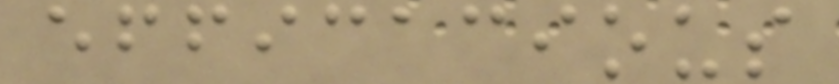efficacious
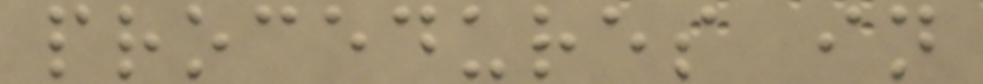procedures in
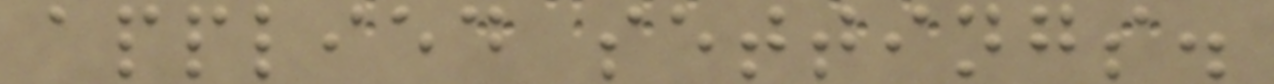applied settings.
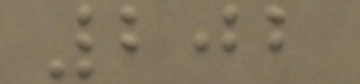202
